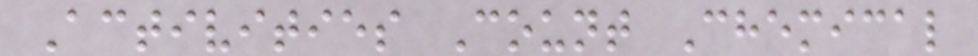Activities Count Chemical
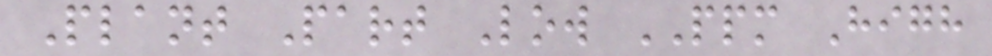Plant Part Low PPM High
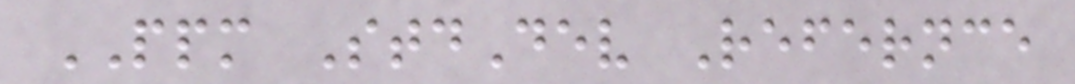PPM StdDev Refernce
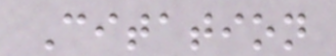Citation
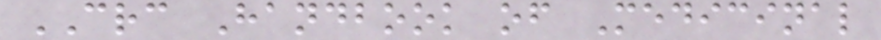CRC Handbook of Medicinal
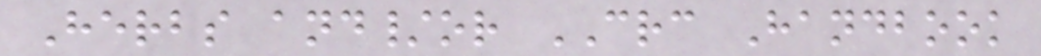Herbs and/or CRC Handbook
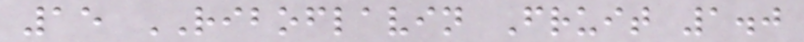15 RIBOFLAVIN Fruit 1.0
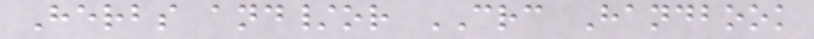Herbs and/or CRC Handbook
